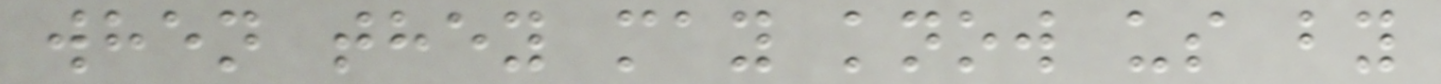when they may know us by
